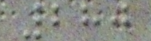280
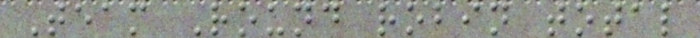Team Round robin total
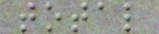total
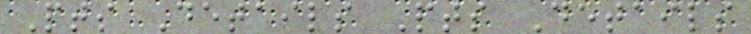Pts Details Pts Details
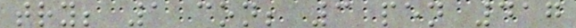try; 1 con; 3 pen 417
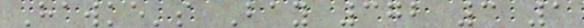Hawke's Bay 372 3 1
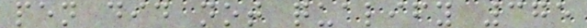pen did not qualify 375
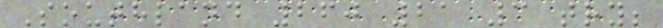Southland 260 21 3 try;
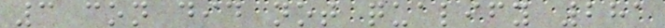3 con did not qualify 281
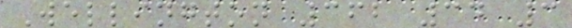Wellington 362 34 3
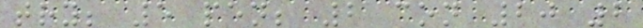try; 5 pen; 2 con 20 2
